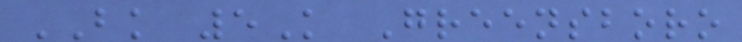BK 5K Greensboro
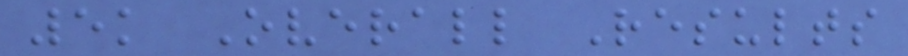5k Overall Results
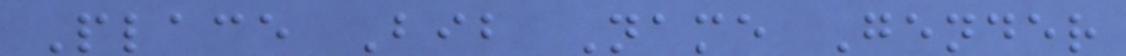Place Bib Name Gender
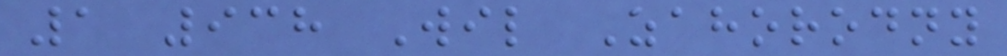1 938 Wil Zahorodny
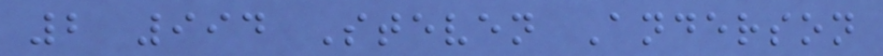2 994 Steven Anderson
